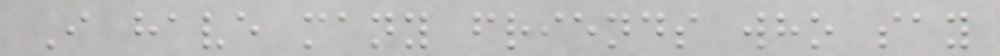I have many friends who say
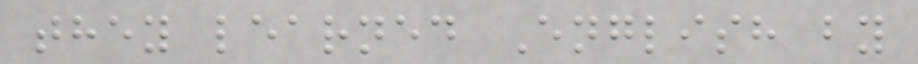they learned English by
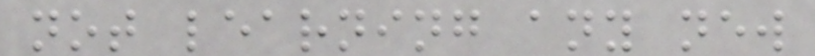not learning any new
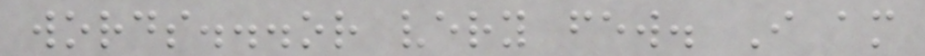words...or very few. I am
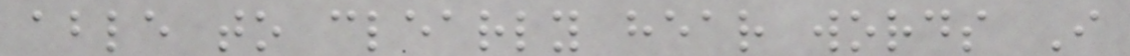able to clearly hear words I
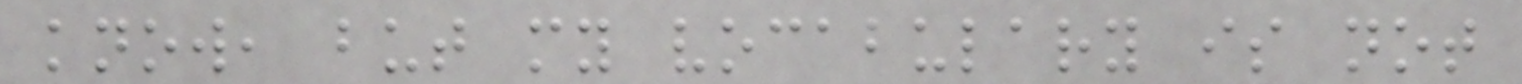know, but my vocabulary is not
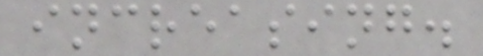increasing.
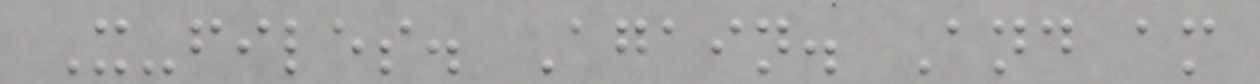X-files. Again. And am
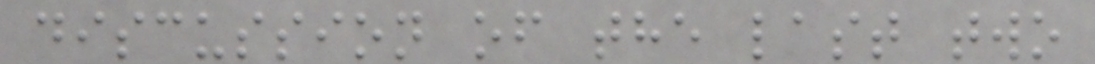discussion of the last two
